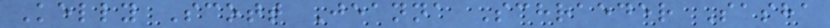Kelly Scott Jeanna Schraeder Sasha
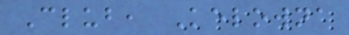Club, Kelowna
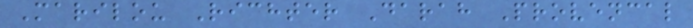Marilou Richter Darah Provencal
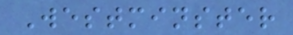Westminster
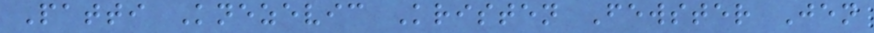Patti Knezevic Kristen Fewster Jen
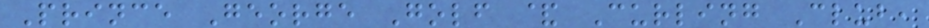Prince George Golf & Curling Club,
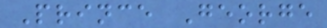Prince George
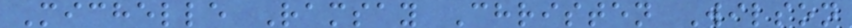Michelle Ramsay Christen Wilson
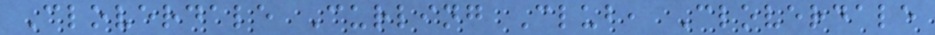Cloverdale Curling Club, Cloverdale
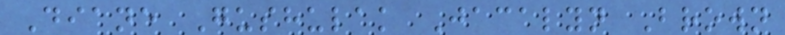Diane Gushulak Jacalyn Brown
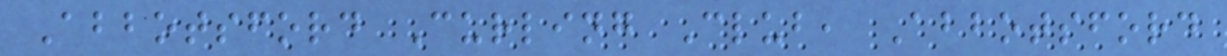Abbotsford Curling Club, Abbotsford
